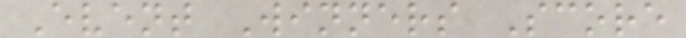Event Winners Score
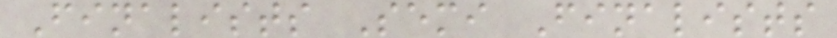Finalists Semi Finalists
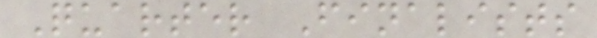Quarter Finalists
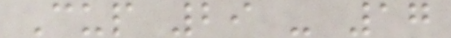Cup 29 - 17
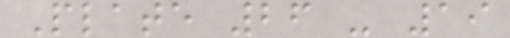Plate 26 - 19
